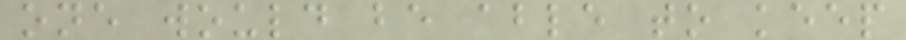one would be able to keep
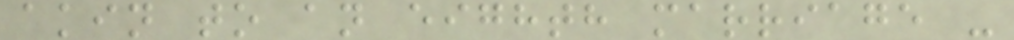akin to an eighth marriage -
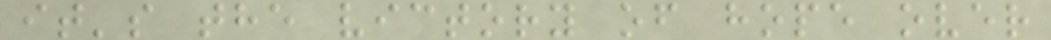it's the victory of hope over
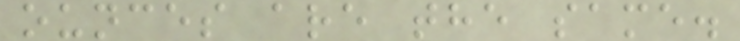ounces are the same.
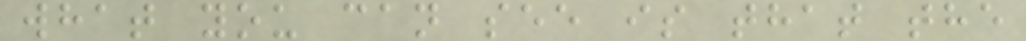what you can see is that the
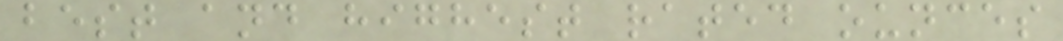best and highest rated ounces
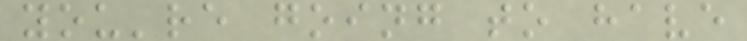you're going to have
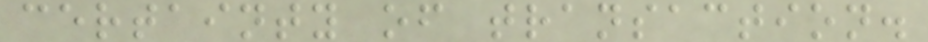certainty of transaction.
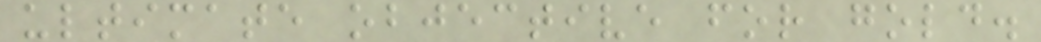ultimate objective for gold.
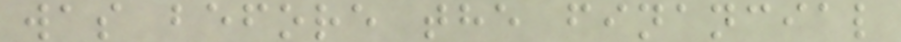was before the financial
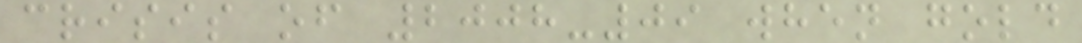crisis of 2008-09 when gold
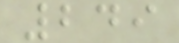249
